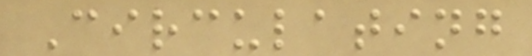Circulating
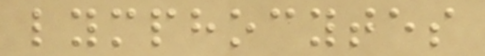lymphocytes
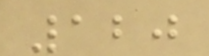120
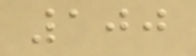100
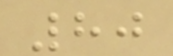80
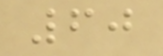60
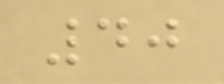40
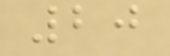20
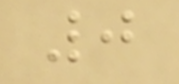0
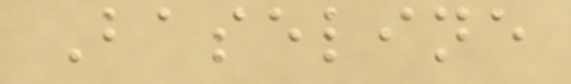Baseline
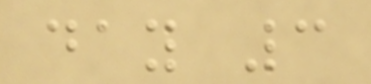day 3
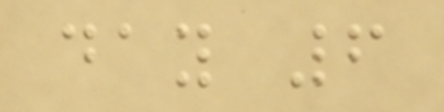day 6
